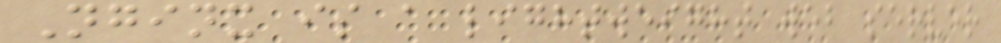Nginx is a lightweight web server
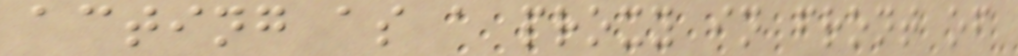acting as a proxy in front of
